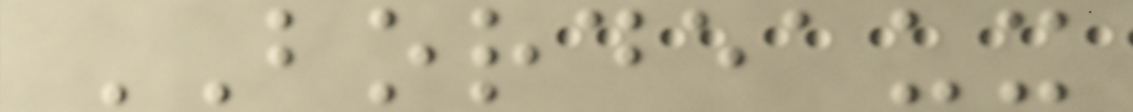BORDEAUX
